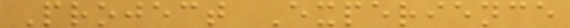Project Experience
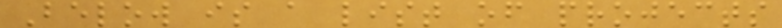Below is a list of projects
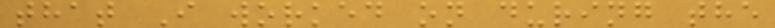that I worked on during the
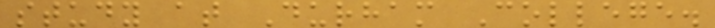study at Durham College.
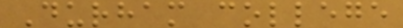Durham college
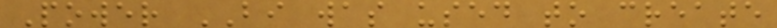Power BI was used to create
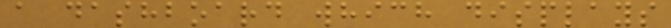a dashboard which displays
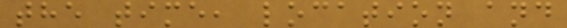the time, location and
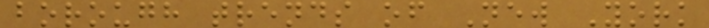borough trends of New York
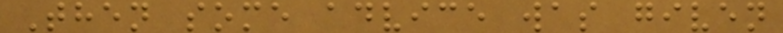Then some advice was given
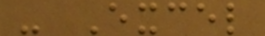- Excel
